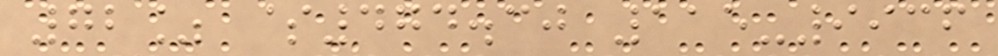72% $474.30 115-9936
